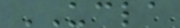UCLA
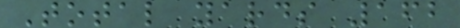Total yards 162
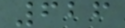626
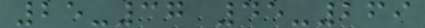25-37 45-269
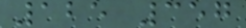125 357
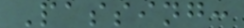Passing:
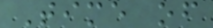Time of
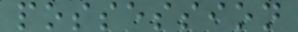possession
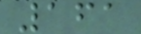161
